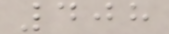408
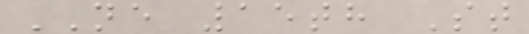NE 15th St
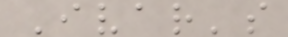Ivar's
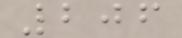206
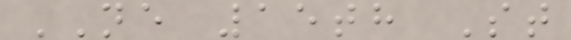NE 15th St
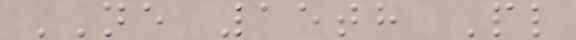NE 15th Pl
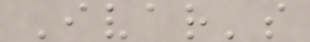Ivar's
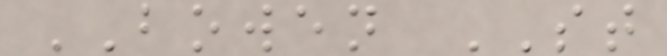BOWEN ST
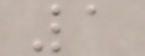1
